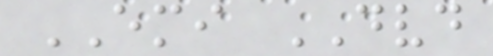EMI DVD
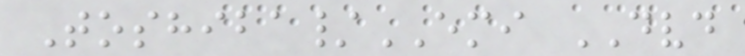Toshiba/EMI DVD
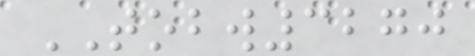TOBW3270
